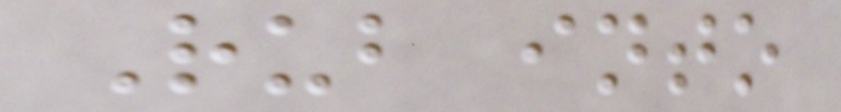Rub into
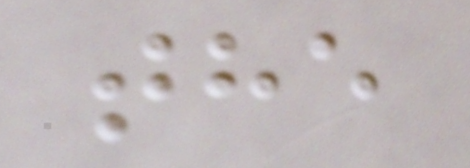the
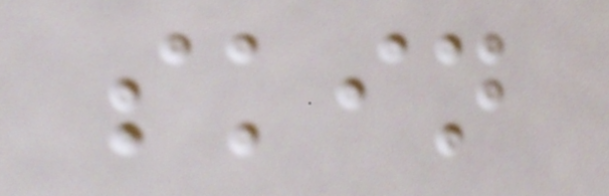skin
